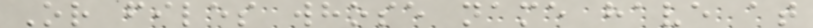Or files whose name have at
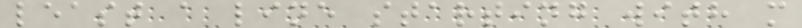least a line starting with m
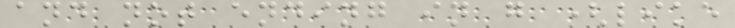and not ending in g (like
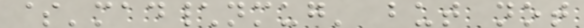$'mad\nmug' but not
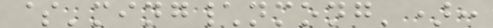$'ming\nmong'):
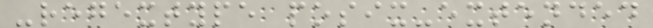-regextype posix-extended
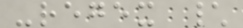-regex \
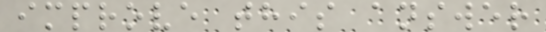improve this answer
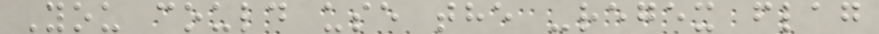You could use the -regex flag
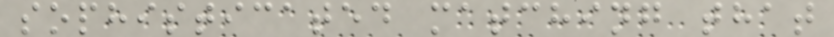sophisticated matching that
